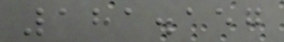181.157
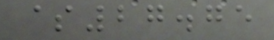$27.75
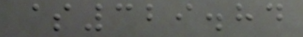$329.84
